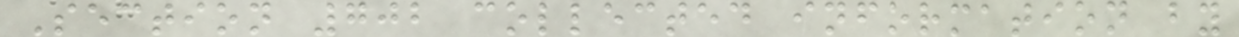Section 702 collected information by
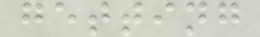getting
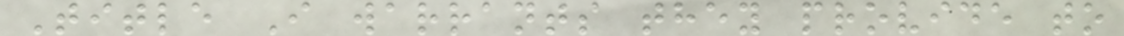Title I warrants they provide to
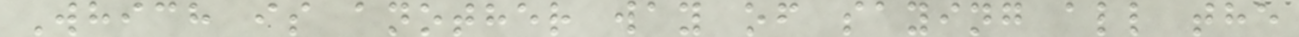Which is another way of saying all the
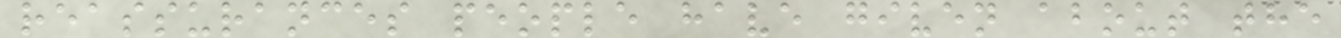reassurances people have given about the
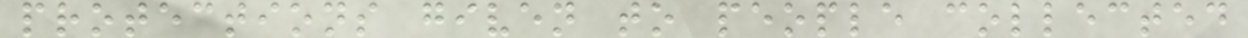protections given to people collected
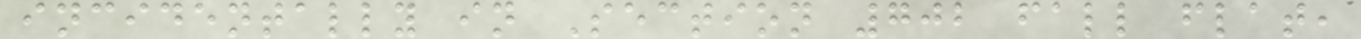incidentally in Section 702 fall flat,
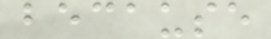because
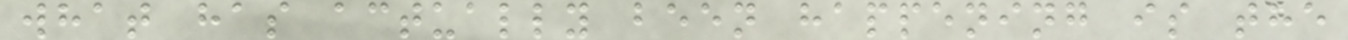what has actually been happening is the
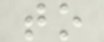to
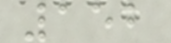152
